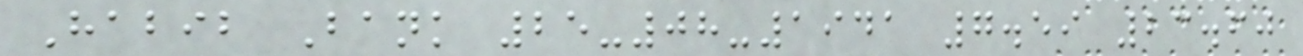Habib Bank 25-08-1941 7.59 23.60
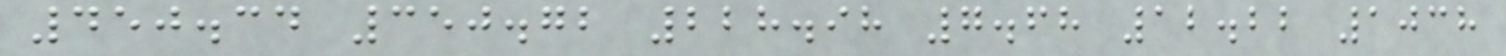450.34 350.72 228.98 7.68 12.22 1038
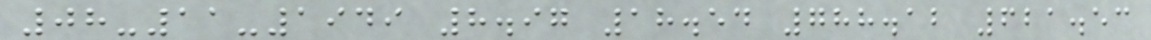08-11-1949 8.97 18.54 788.12 621.53
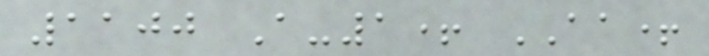1100 A-1+ AA+
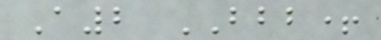A2 BBB+
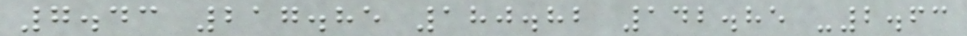7.43 217.85 180.82 142.85 -2.63
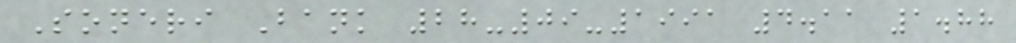Soneri Bank 28-09-1991 4.11 1.88
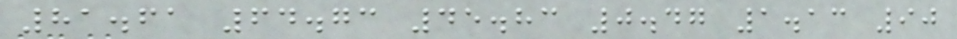81.61 64.73 45.83 0.47 1.13 90
